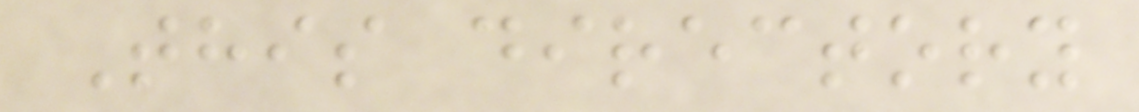This directory
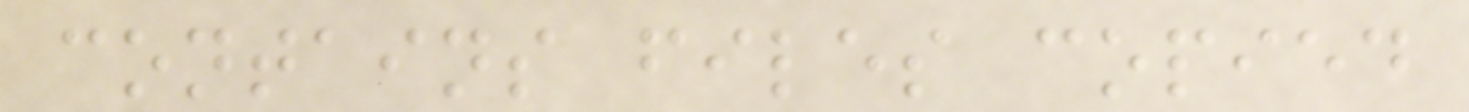contains files copied
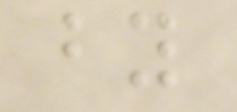by
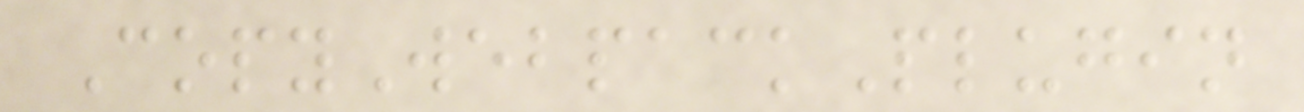CopyWebpackPlugin
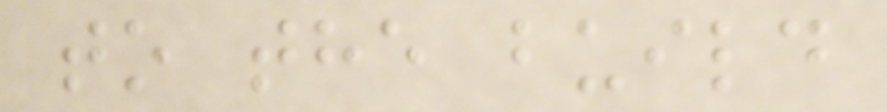to the build
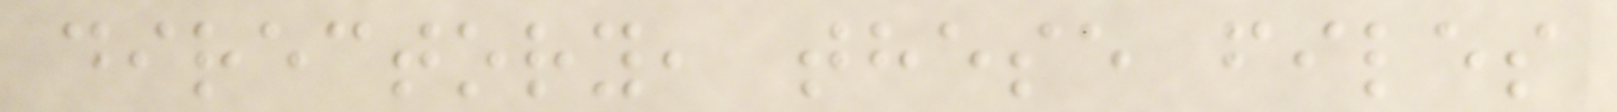directory, these files
